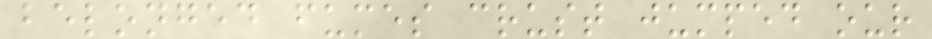belonged fumes crust jumped our
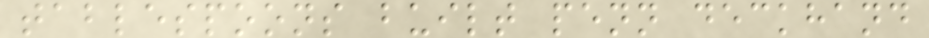tablespoons built penn deckhand
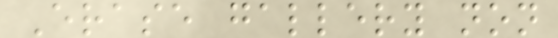Erase gallery non
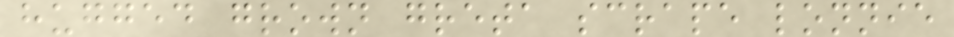hugged grown greta scrape lonnie
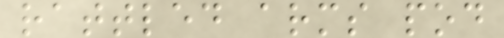rattled arms pod
